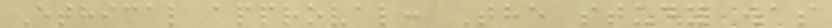Ethical approval: The study was
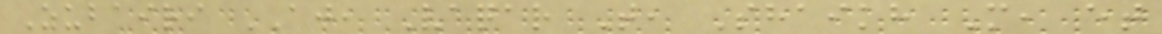Zubairi AJ, Vaqar T, Shaikh M, et
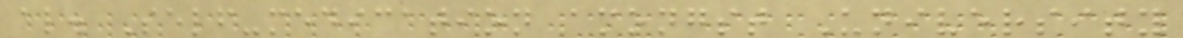al. Self-medication amongst University
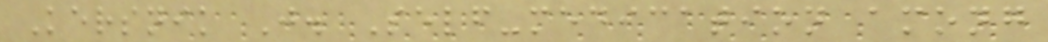Kersnik J. Self-medication among
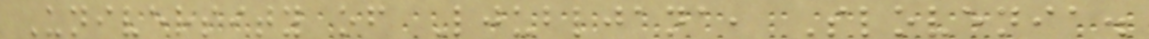University of Ljubljana, Slovenia.
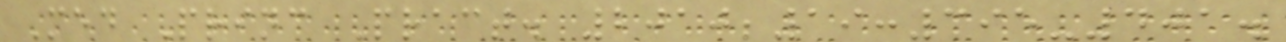Med Princ Pract. 2010;19:395-401.
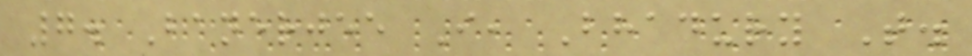7. Banerjee I, Bhadury T.
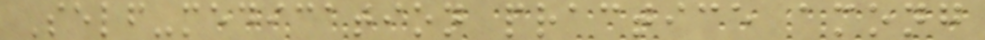Self-medication practice among
